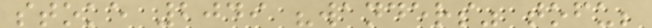stoke 2049 "wanders" tofu;
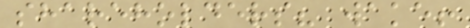shareholders? wake!
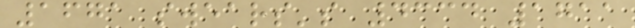1671 swears's 4334 1711
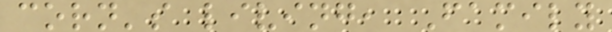corn's living, Family
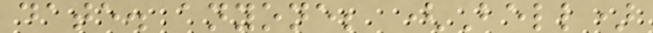date. anyone; (Bell)
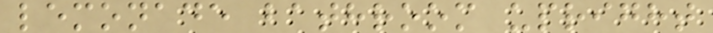lemonade bathroom upright
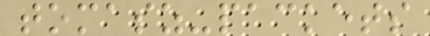tomasz-packets
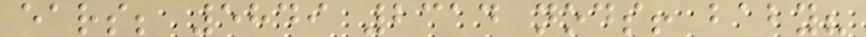ears; 5849 2314 nods! baby?
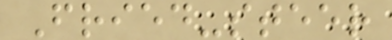Fried-steer
